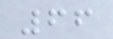66
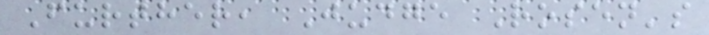Further, Judge Rosen's
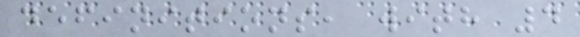definitions, with 4
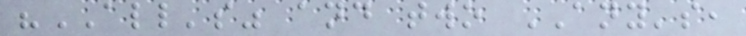"ALL's" and two ANY's,
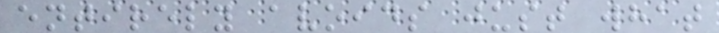entirely avoids just what
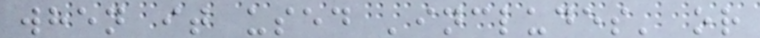when it used 'includes' or
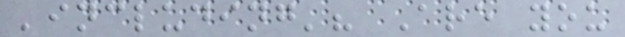'including'? Are you
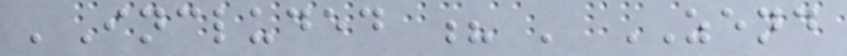'Included ? ' ZEND
